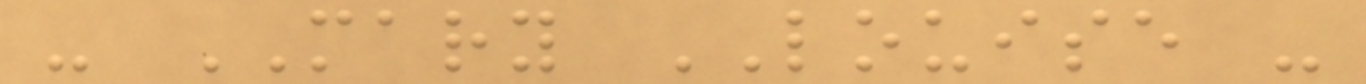- MARY LOUISE -
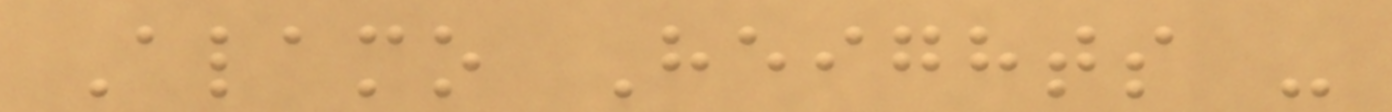Alamo Heights -
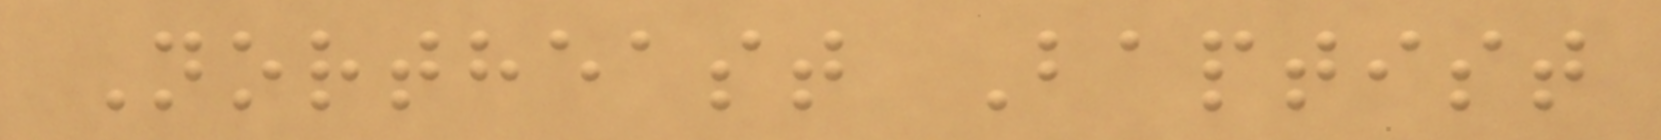Northeast Baptist
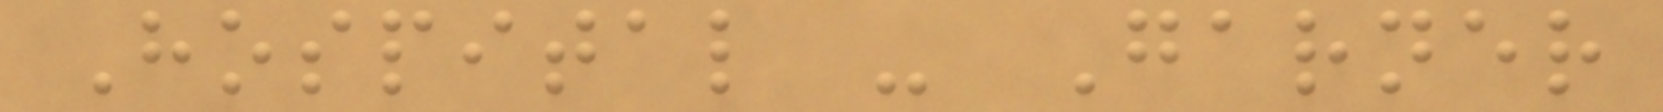Hospital - Garner
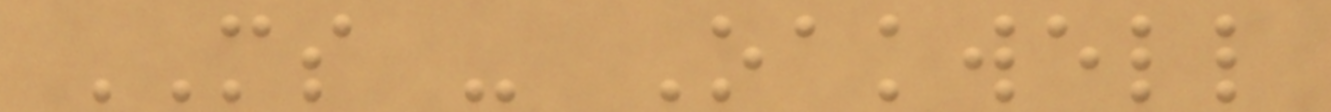MS - Oakwell
